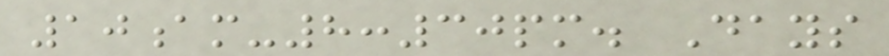10am-8:30pm. Days
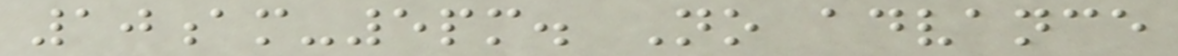10am-5pm. No advance
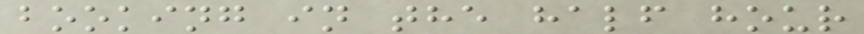booking in the half hour
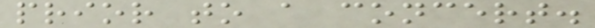prior to a concert.
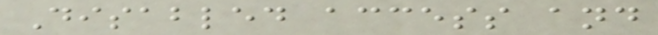Disabled access and
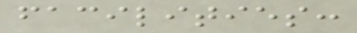facilities:
